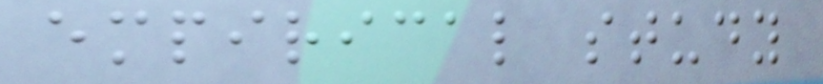empirical study
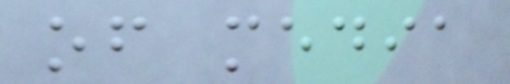of media
